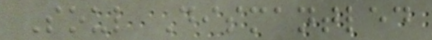Soul Dismantled
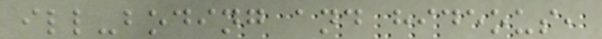ill-boding and hideous,
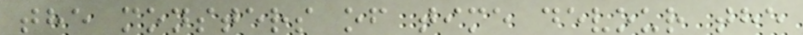the monsters of time devour the
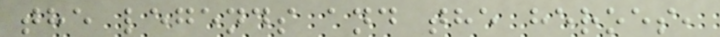the legends and the heroes,
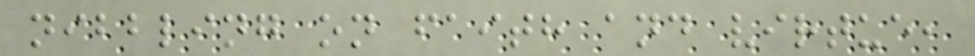nibbling on faith and virtue,
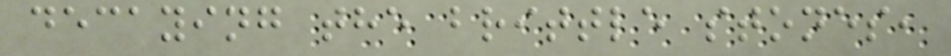decaying the brittle stones,
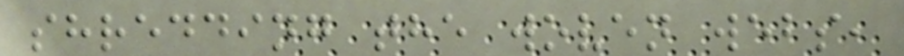shredding the woven webs,
